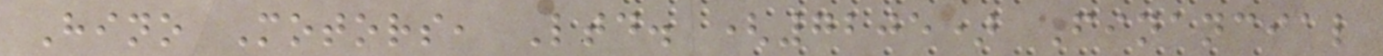Hino Motors, Ltd. (7205) Financial
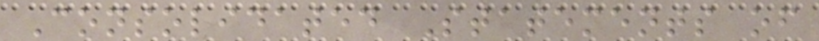Consolidated Statements of
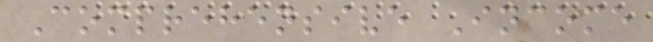Comprehensive Income
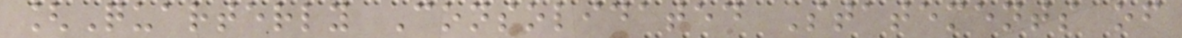[Quarterly Consolidated Statements of
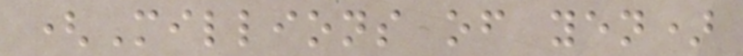(Millions of yen)
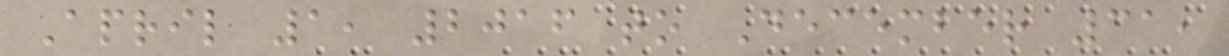April 1, 2016 to December 31,
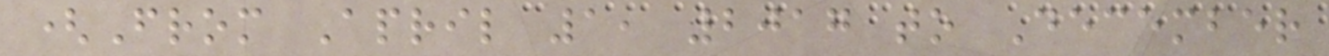(From April 1, 2017 to December
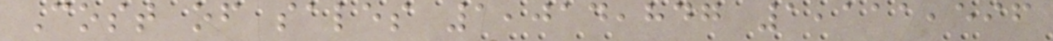Cost of sales 1,014,847 1,111,596
